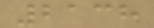2138
